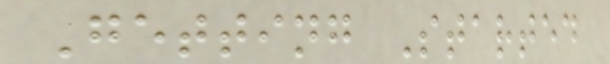Getting Started
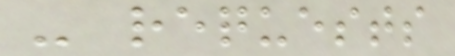- requests
